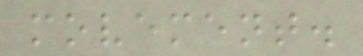movement.
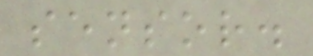sensor.
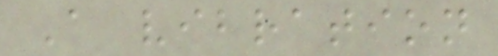A vibration
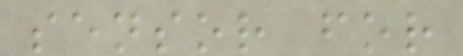sensor for
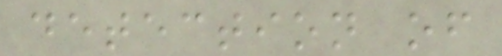detection of
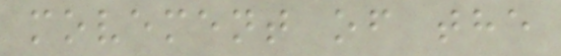movement of the
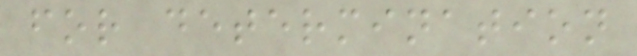for determination
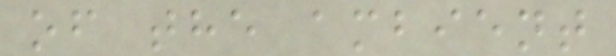of the ambient
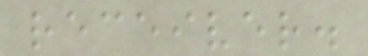receiver.
